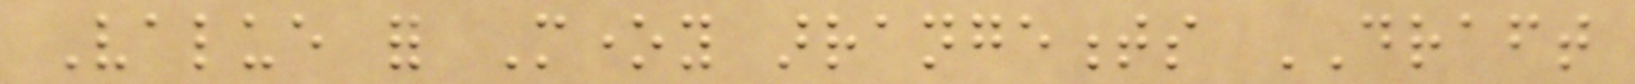Value for Money arrangements DRAFT
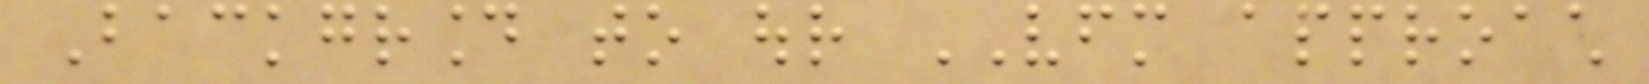Background to our VFM approach
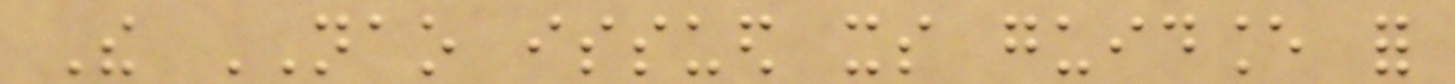The NAO issued its guidance for
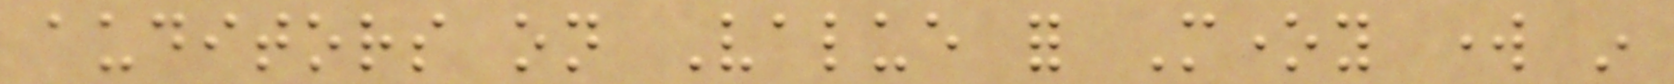auditors on Value for Money work in
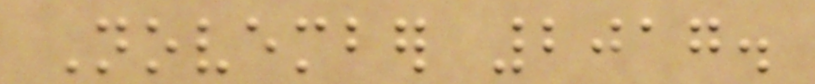November 2017.
